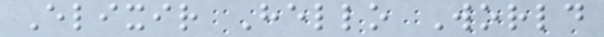Elixir Hello World
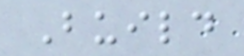Build
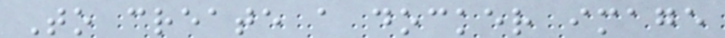To create a docker image
